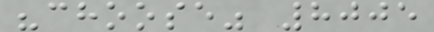"choose" 8005
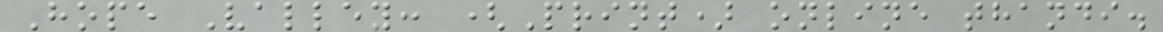Hope Valley: (Print) online thandi.
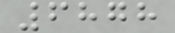6878
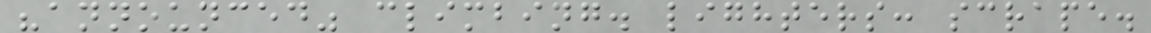"announced" climbing. lighters: scrape.
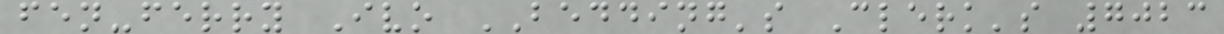fen-ferry Ivo BEDDING's Clerk's 7023
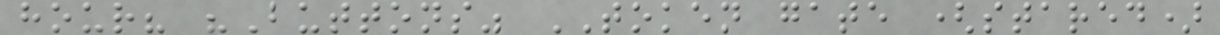hour? "Buttons" TOKEN gate (stared)
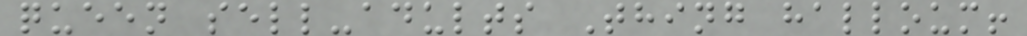queen sell-adults Thing halloum!
